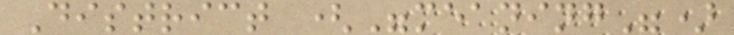District ("meaning")
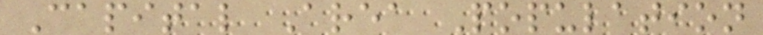Capital Area Population
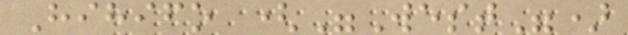Hihifo ("West")
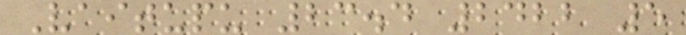Vaitupu 23.4 2422 5
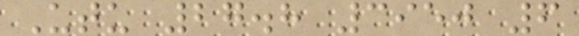Utu 27.8 3950 6
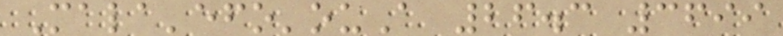Mala'efo'ouA 26.3 3699
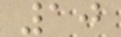10
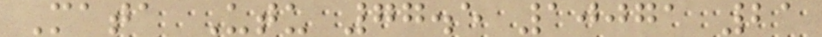Mata Utu 77.5 10071 21
